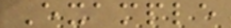Example
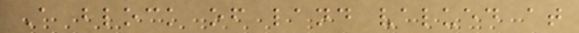A block of land valued at
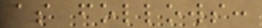as follows:
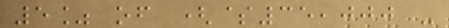5% of ($35,000 -
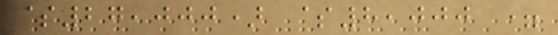$27,000) $8,000 =
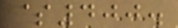$400.
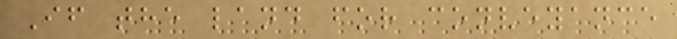If the land for conveyance
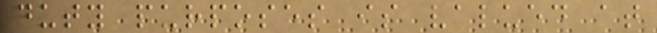duty purposes is valued at
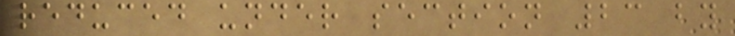reduced under section 23 by
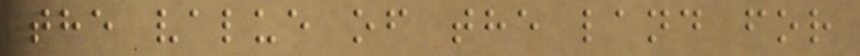the value of the land for
